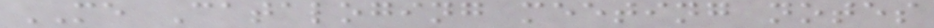ME Cataloging meeting notes
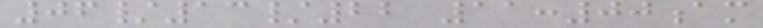06/13/22 11:00am
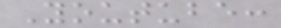Youtube:
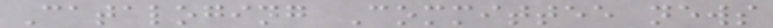Cataloging Committee news
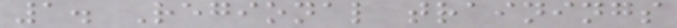1. Regional trainings
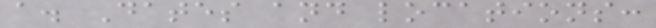a. Dates and locations:
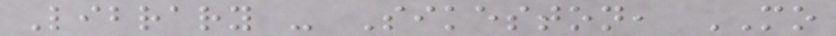Library - Sikeston, MO
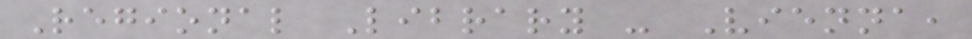Regional Library - Vienna,
